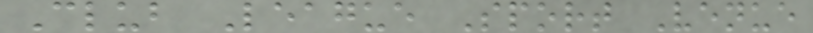Club League Sport Venue
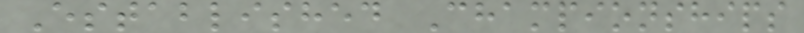Established Championships
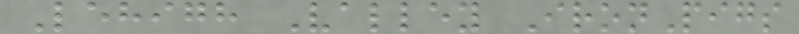Lehigh Valley IronPigs
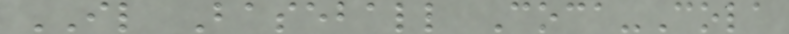IL Baseball Coca-Cola
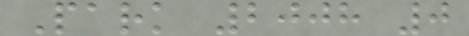Park 2008 0
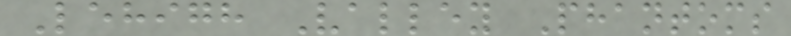Lehigh Valley Phantoms
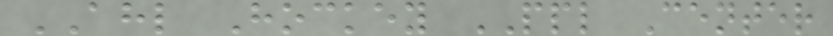AHL Hockey PPL Center
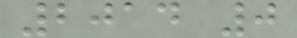2014 0
